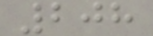208
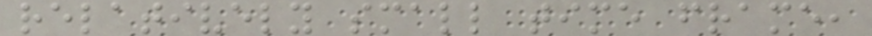relatively small time frame,
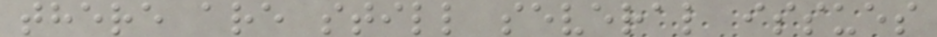there are still several issues
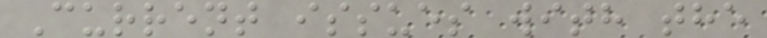Current issues with the
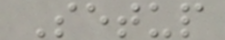Setup
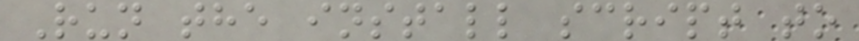Run the install script to
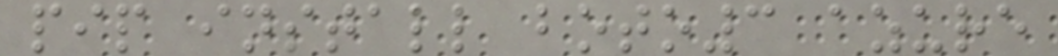pip install boto3 azure
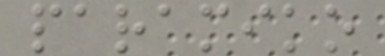paramiko
